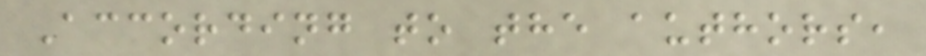According to the authors,
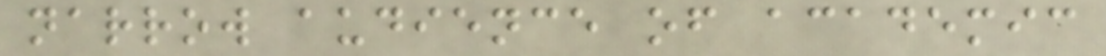narrow audience of academic
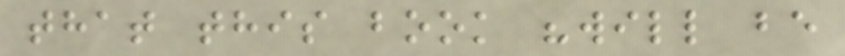that this book "will be
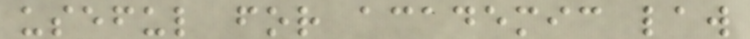useful for academic law
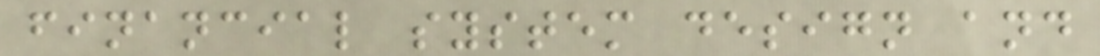financial system design and
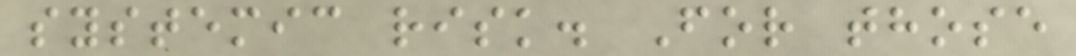systemic risk. For those
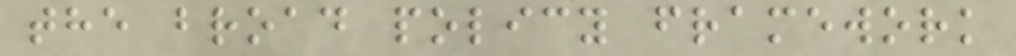the broad policy framework
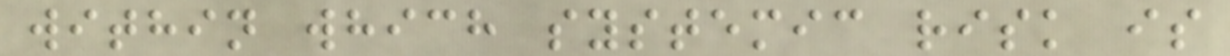within which systemic risk is
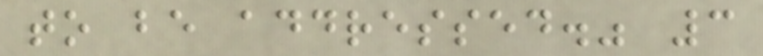to be addressed." 3
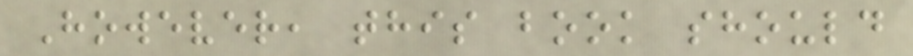However, this book should
